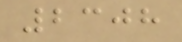2308
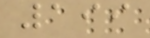199
